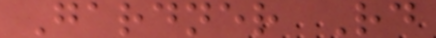Gardner Rd
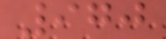970
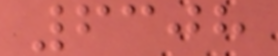6308
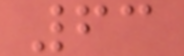63
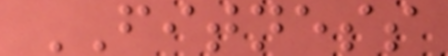FITNESS
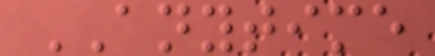ANYTIME
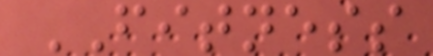FITNESS
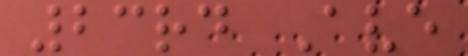23rd Ave
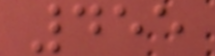455
